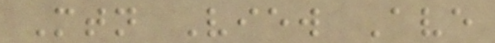Mtn View Ave
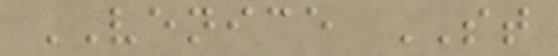VENICE ST
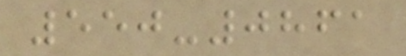550-0861
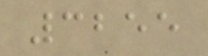3255
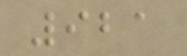921
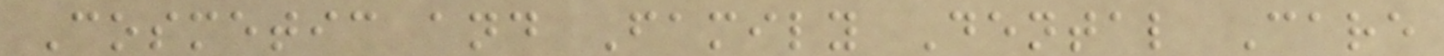Cosmetic and Family Dental Care
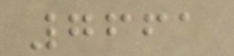7661
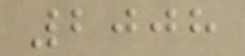2008
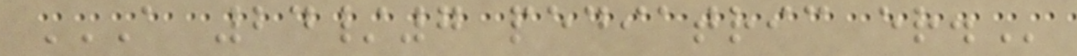A 24/7 PEDIATRIC ER.
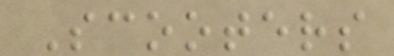Scooters
